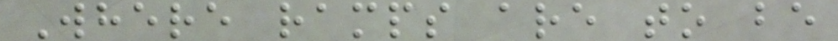Where ramps are to be
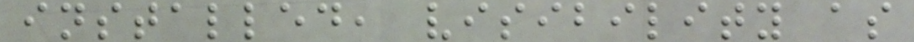installed, visibility as
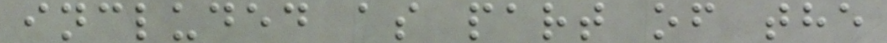included as part of the
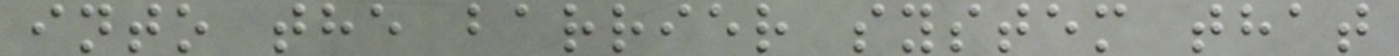into the barrier system that
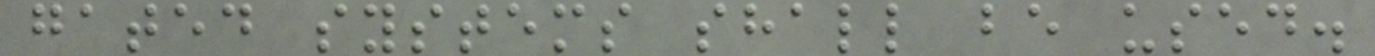gated systems shall be used.
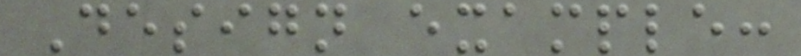Design example:
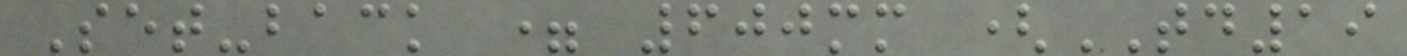Set-back = 600mm (TD19
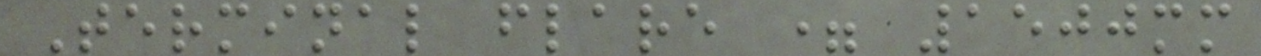Terminal flare = 1500mm
